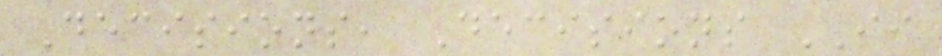Decisions, Decisions II
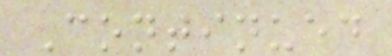Continued
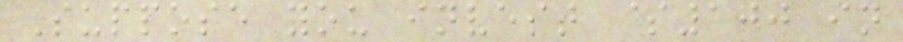Suppose you invest $100 in
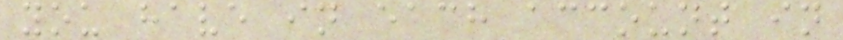you have in each account in
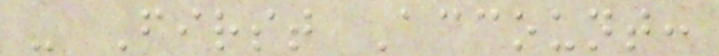- First Account:
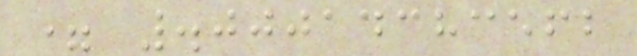= .00014383562
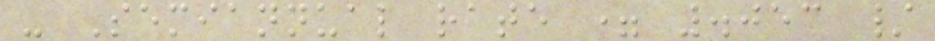- Semiannual rate = .053 /
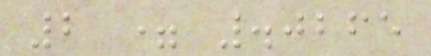2 = .0265
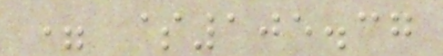= $105.37
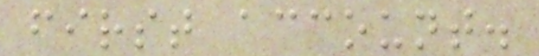first account.
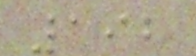192
